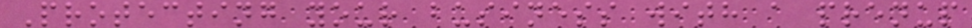Protecting your business with a prenup
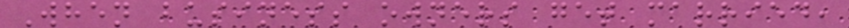When business owners get married,
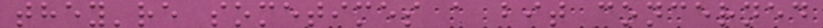they're sometimes a bit concerned
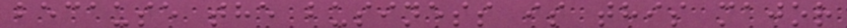because the business is this major
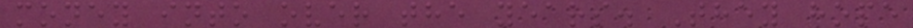money into over the years. They hope
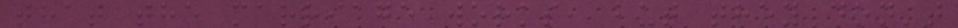that the marriage works, but they don't
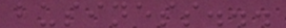business...
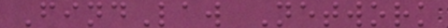FindLaw Network
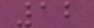12
